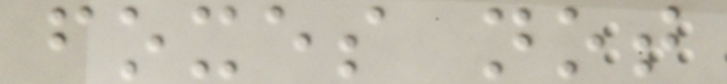foxes not
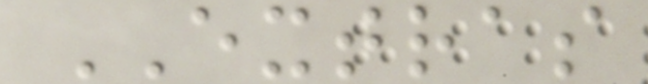EXTRAS
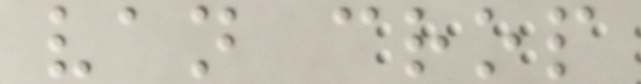van crop
